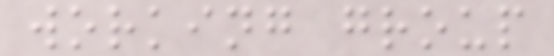working group
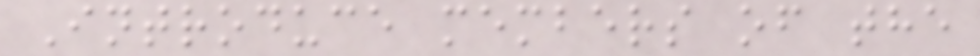Introduce members of the
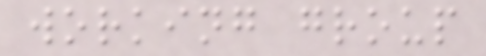working group
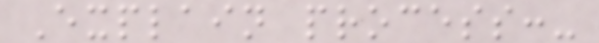Explain process:-
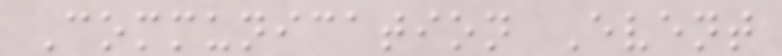Communication Event
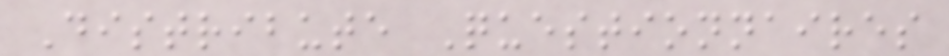Distribute Questionnaires
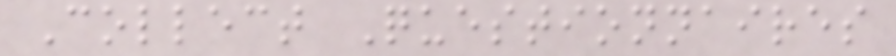Collect Questionnaires
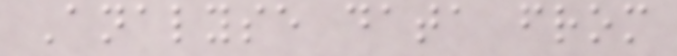Analyse data from
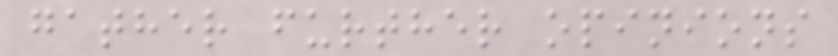gather further opinions
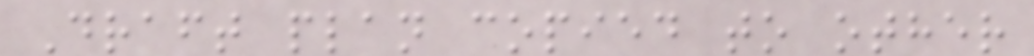Draft plan copied to other
